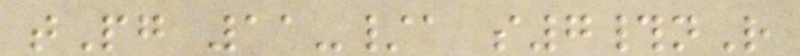tPg 11-/a s7#nR
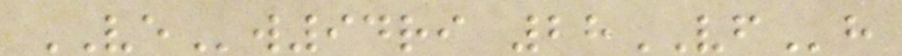VEw94ri 28VFh
